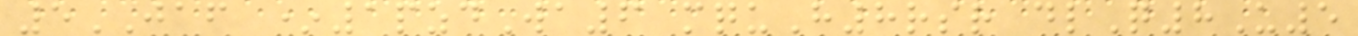5JAF *1pzdWa6 mquH8rsr dlQ8U5
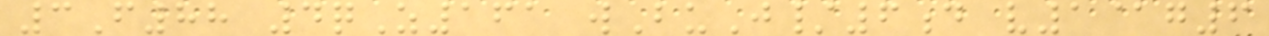3F88 4qZ161 wBuJ/6d v1@g6
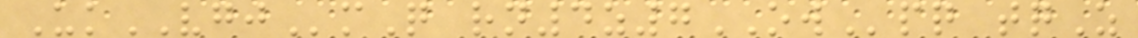UkVGJmQ rn4z7OWpq tqZ
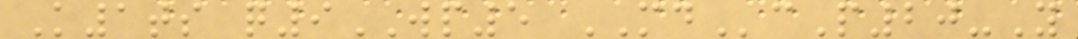K1ts q9WP5 MDcP20-Y
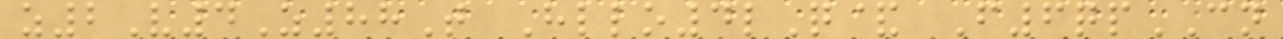z2V4Z88T Hllo4lQ& F6qpCN
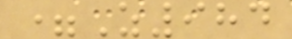=Z984
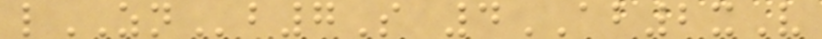lZNb7S 4AB2xV
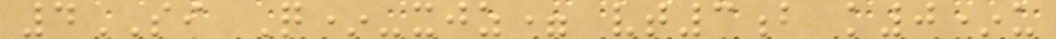4SI Q*-xjz= vt3b k0*u
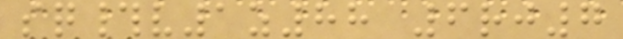sq#v1z88 6rj7
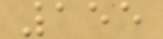155
